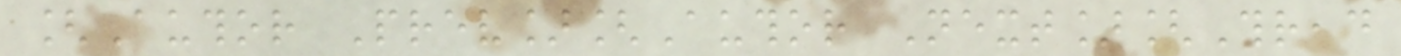[Author Prev][Author Next][Thread
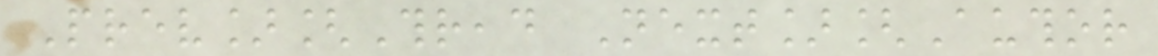Prev][Thread Next][Author
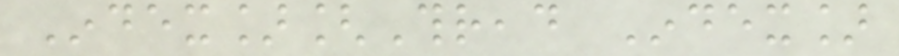Index][Thread Index]
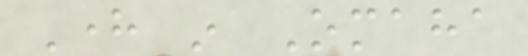Here in Omaha
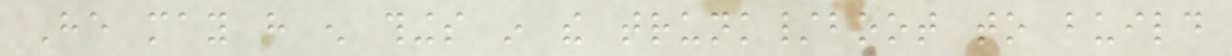He may have enough things in the trunk/boot to build
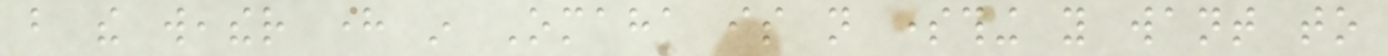but the weather here in Omaha is not something you want to
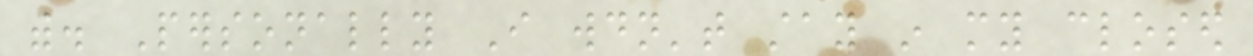with. Personally I wouldn't stay in my closed
